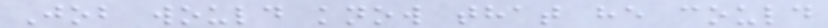Job would know that he could
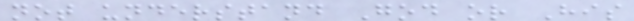not understand God or His
